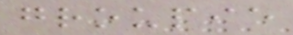groupie
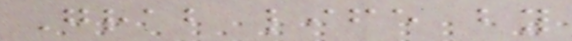Grab life by
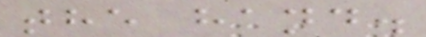the hand.
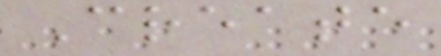Create
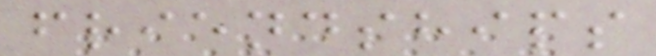friendships
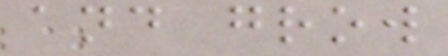and grow
